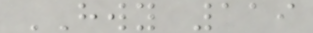HWY 119
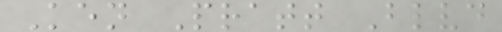Ken Pratt Blvd
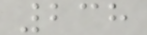238
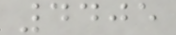4405
